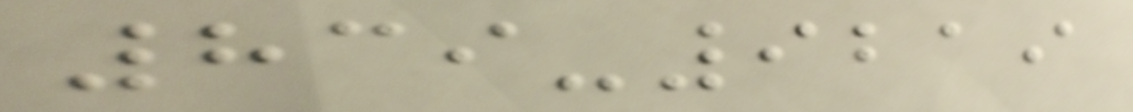839-9219
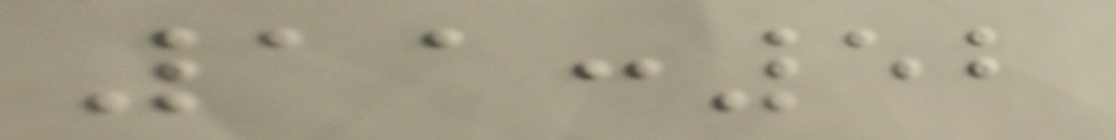11:52
